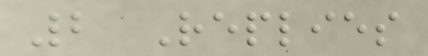2 Replies
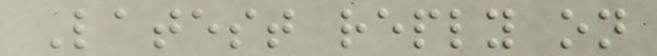Latest reply on
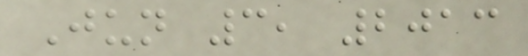Jun 3, 2013
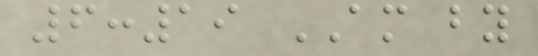6:19 AM by
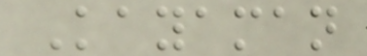Kayaman
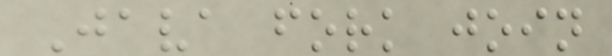Java fork join
